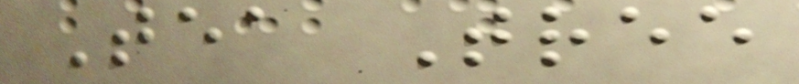Tea Tree
